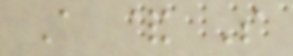A & S
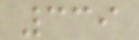339
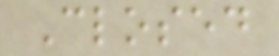Closed
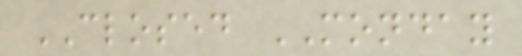CLOSED MONDAY
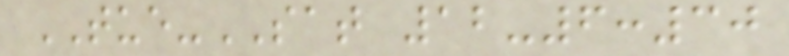TUE-SAT 12-6:30
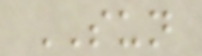SUN
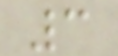3
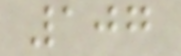107
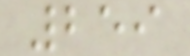259
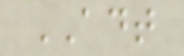ADT
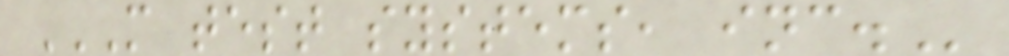M TEST SYSTEMS, INC.
